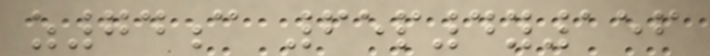z74c 65p4y156
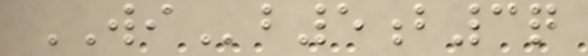WIb5b3q
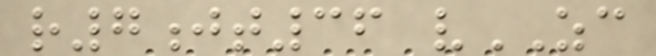r7jt36 vZC
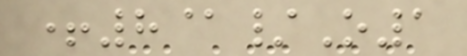+8@/O1
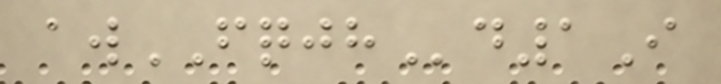awFQJHd1I
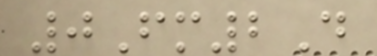0Fm2D
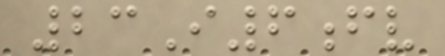23I6fv
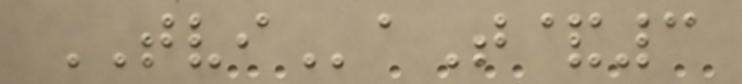TVIaT&3
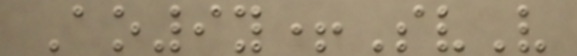Ao9y+SvV
